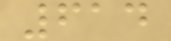614
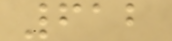612
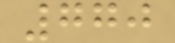770
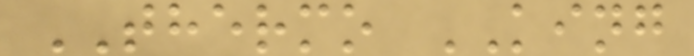THERMO KING
